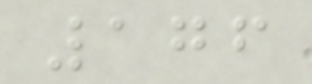176
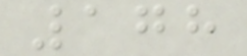178
